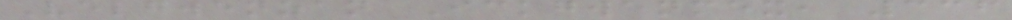Velgwenzan Ickgwenmex, 336
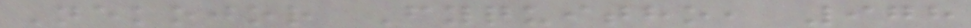Nekojor Fyquitho, 978
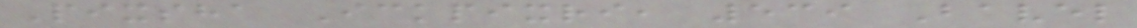Pixsha Ickpixri, 539 Bavel
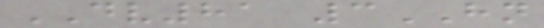DV81 3HN
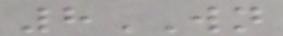8WN
